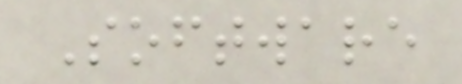Software
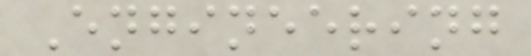Engineering
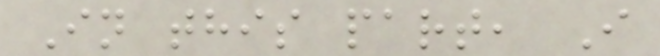In this part, I
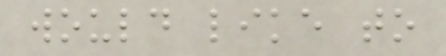would like to
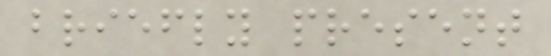briefly present
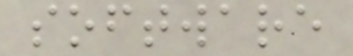software
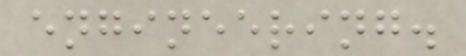engineering.
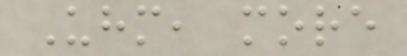Uhm, more
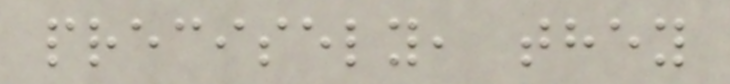precisely, they
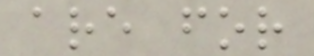are for
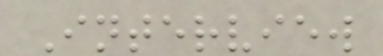Interview
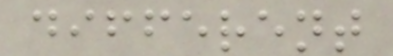different
